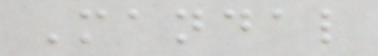Mandal
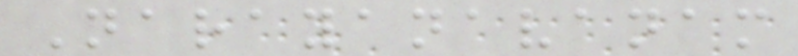Narayanavanam
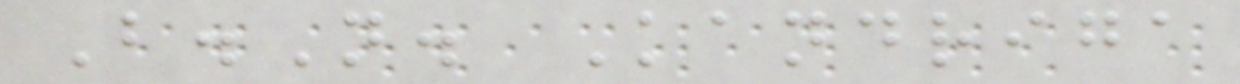B.N. Kandriga
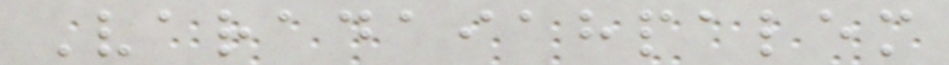Varadaiahpalem
